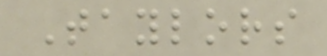Taylors
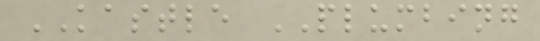KASTLE PLUMBING
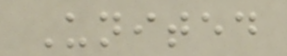United
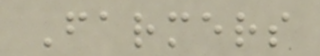Farmers
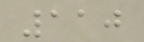110
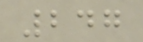247
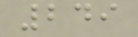249
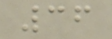36
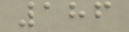186
